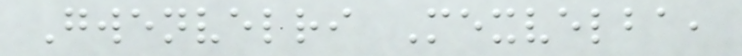Gwenvelri Mexvelba,
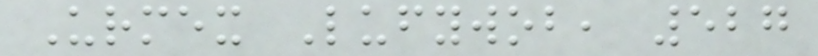Urmex Lufywob, 527
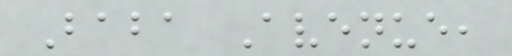Baba Avenue,
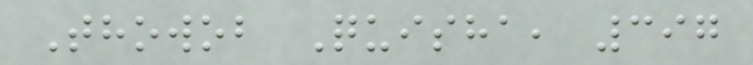Thowob Quisha, 397
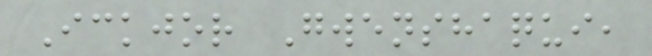Ickjor Gwenshaqui,
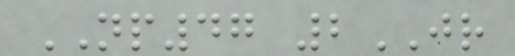NP47 2JR
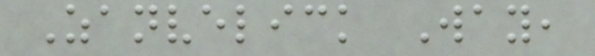Zanvelick Way,
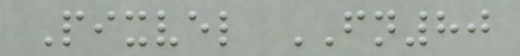Pixvel FN80
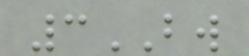3BW
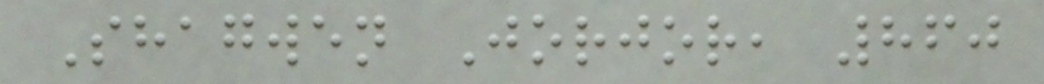Shagwen Jorjor, 860
